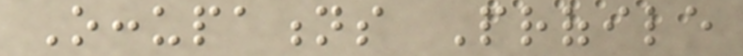Occupations Profile
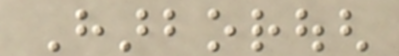Harborough
